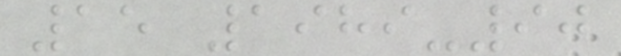15 1989-90
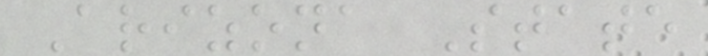Arizona State
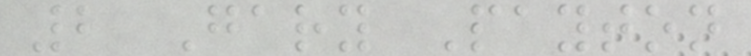2 Gary Payton
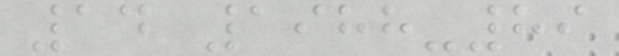14 1988-89
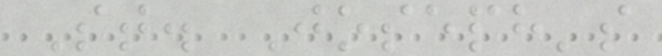St. Joseph's
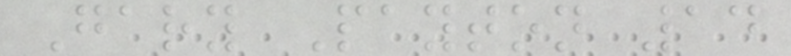Gary Payton 14
